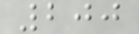200
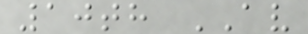10th AV
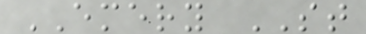EMERY ST
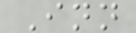Inn
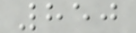850
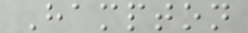Hampton
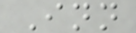Inn
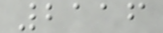2116
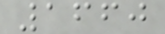1660
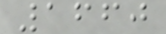1660
